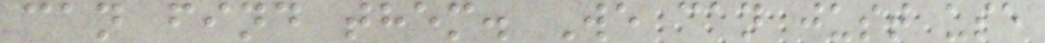can find them. We can just use
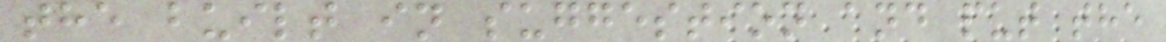the built in suggestion and put the
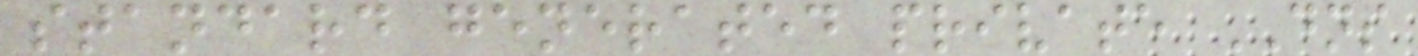standard generated private DNS
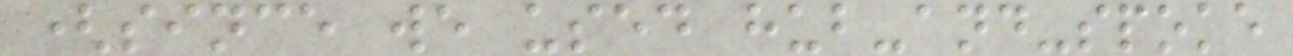(since we used hub-and-spoke
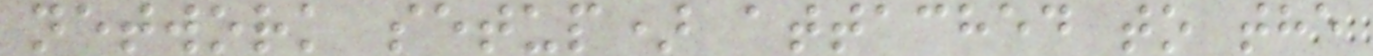network setup) attached to the
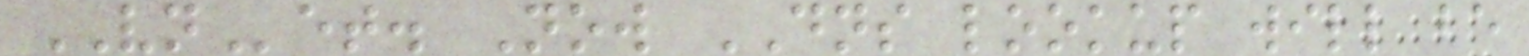VNet. Now DNS lookup will be
